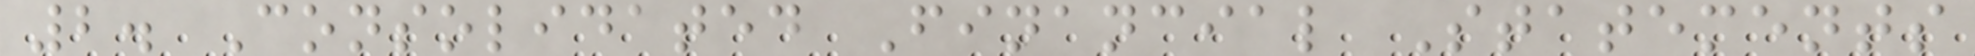2. Consolidated Financial Statements
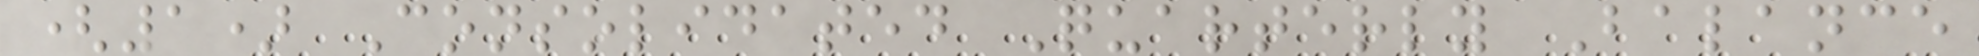(1) Consolidated Quarterly Balance
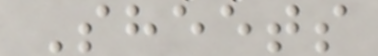Sheets
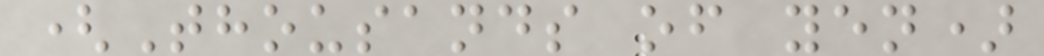(Thousands of yen)
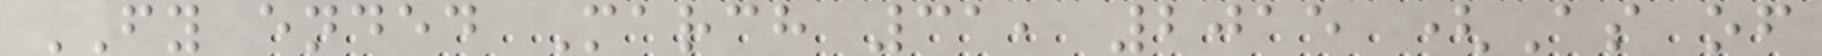FY ended March 31, 2015 (As of
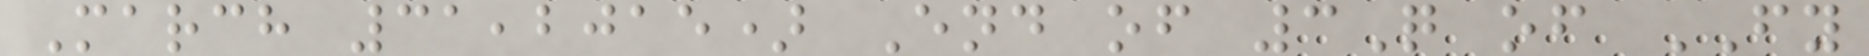March 31,2015) End of 3Q of FY
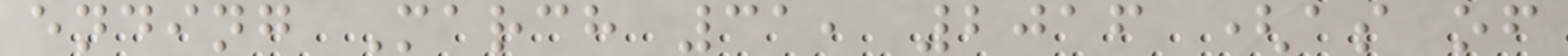ending March 31, 2016 (as of
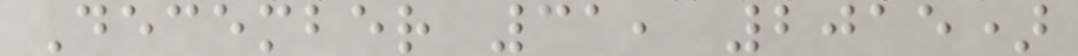December 31, 2015)
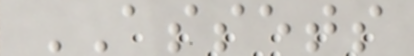ASSETS
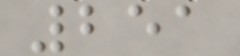251
